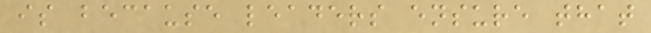is because leaders ensure that
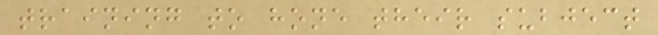training to hone their subject
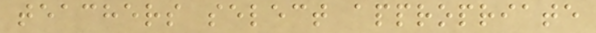teachers select appropriate
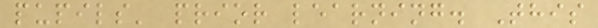pupils' prior learning. This
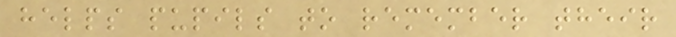helps pupils to remember their
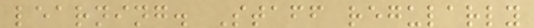learning. Staff regularly
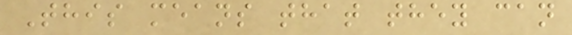This means that they can
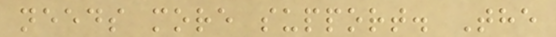needs more support. The
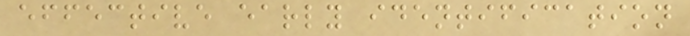effective early identification
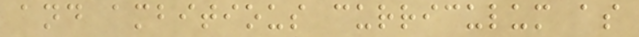and ambitious curriculum as
